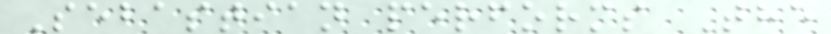Sebastian performs The
